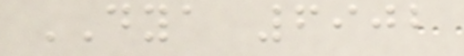DYA 6902
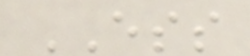ESS
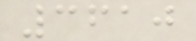3610
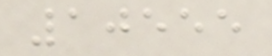10555
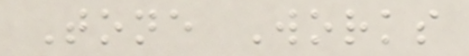Tone Works
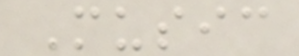Music
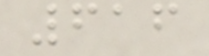616
